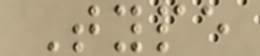Type
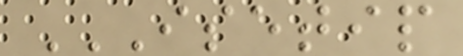ISETIP
